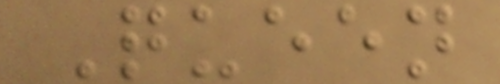Queen
